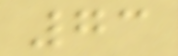73
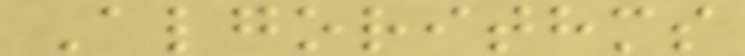Algorithms
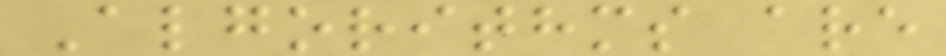Algorithms are
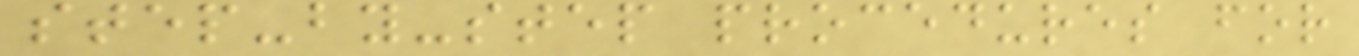step-by-step procedures for
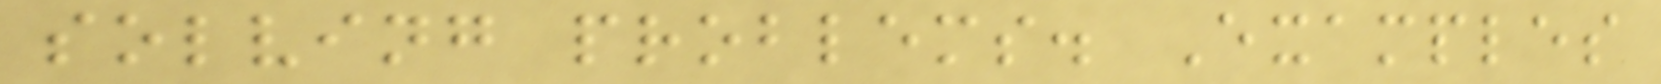solving problems. Examples
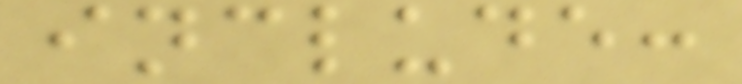include:
